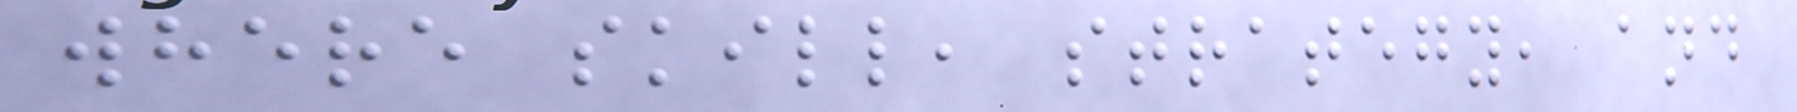where skill, strategy, and
